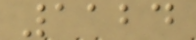1124
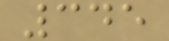345
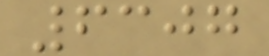6307
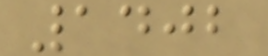1402
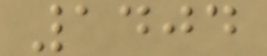1404
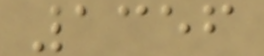1356
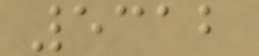5312
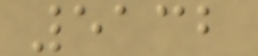5132
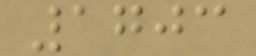1703
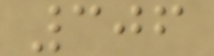306
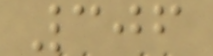306
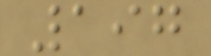197
